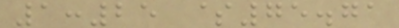1:25 $75.71
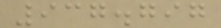937.797
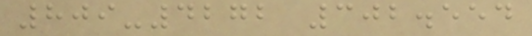809-4272 302.554
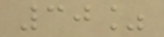30%
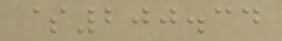$200.34
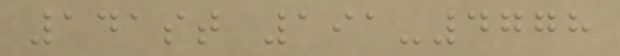141st 191-4778
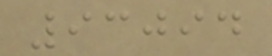93094
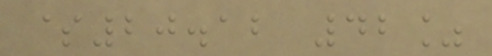$20.12 42%
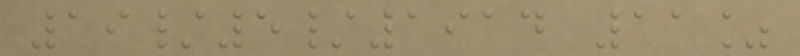19/5/1914 11%
